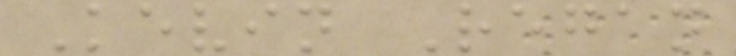Kevin Regan
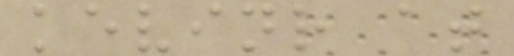kevinr at
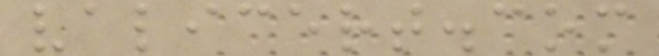valicert.com
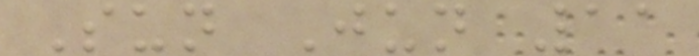Sun Jun 11
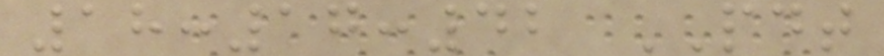18:17:42 PDT
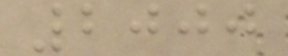2000
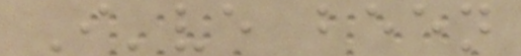I've been
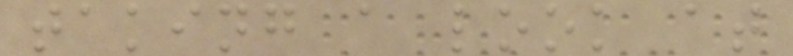taking a look at
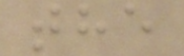the
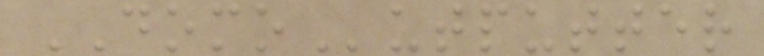DOMOutputter
